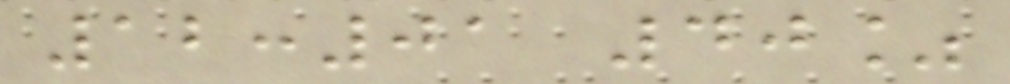12:01 40%
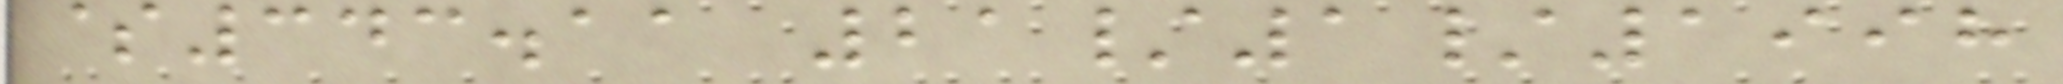$343.11 21/1/1998
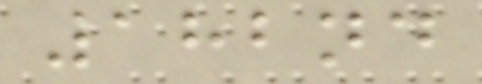182nd
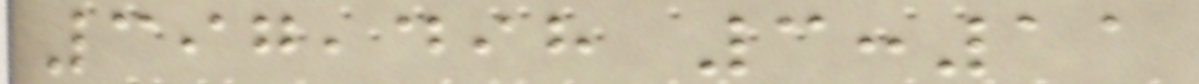397,498 3:11
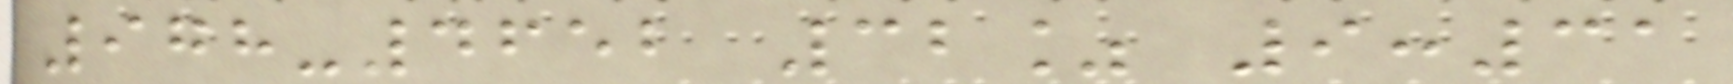978-4652 32% 9:31
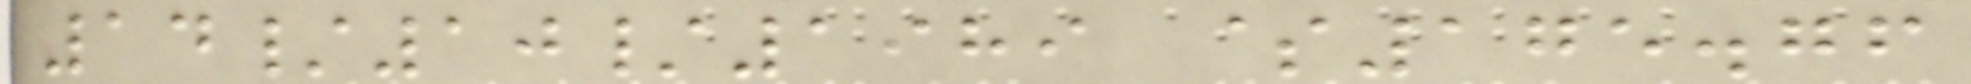14/10/1989 $175.76
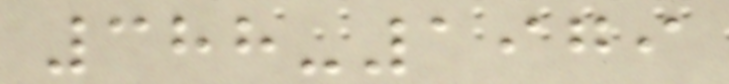388-1979
